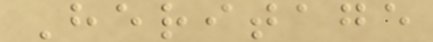Heritage
